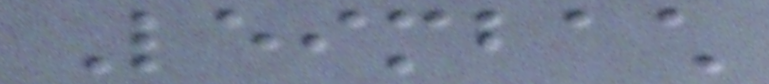Leimbach
